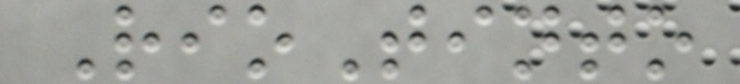RioTinto
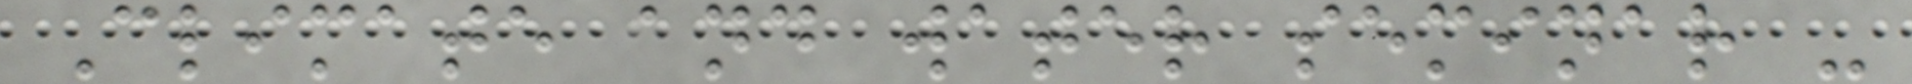Climate and water seminar -
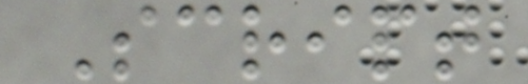Script
